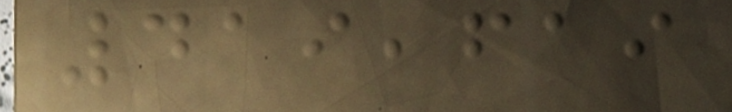419,619
